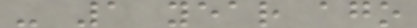- 1 year ago
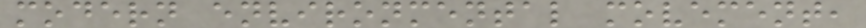modern environmental movement,
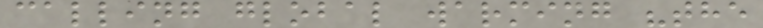calling global warming "the
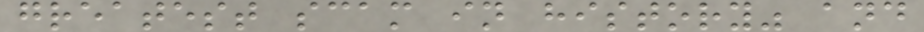greatest scam in history" and
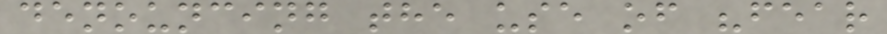denouncing the use of "fear
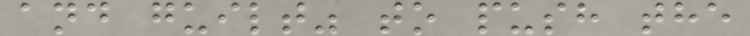and guilt" to push the
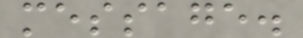message.
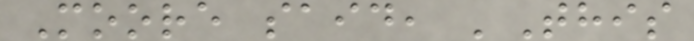Moore said, 'This
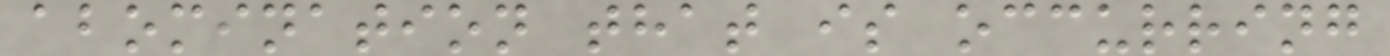abomination that is occurring
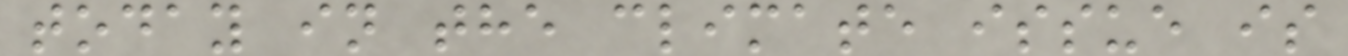today in the climate issue is
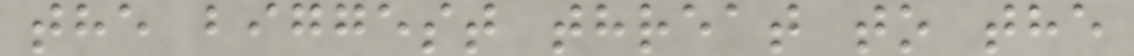the biggest threat to the
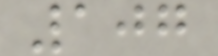107
